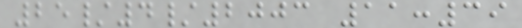25/4/2003 11:39
